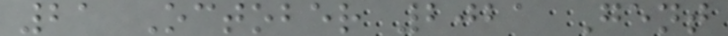21 October 2021 Gent
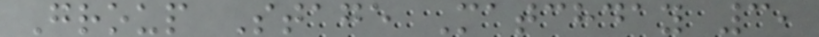Group Stage Matchday 3,
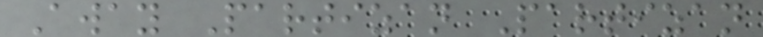Away Partizan Partizan
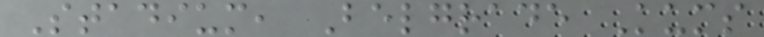Stadium, Belgrade Kums
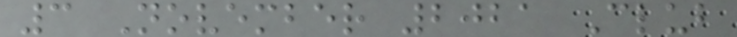3 November 2021 Club
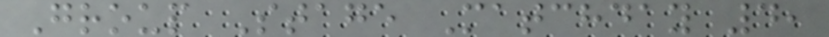Group Stage Matchday 4,
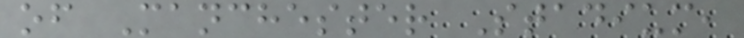of Manchester Stadium,
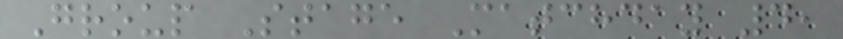Group Stage Matchday 4,
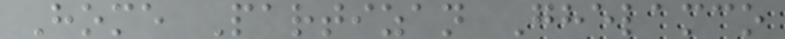Home Partizan Ghelamco
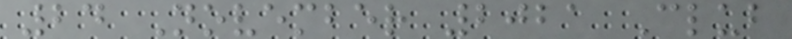24 November 2021 Club
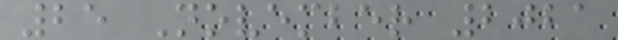25 November 2021
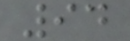94
